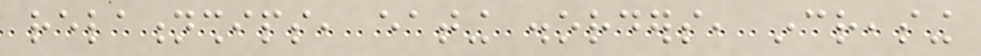relationships, eating disorders, increasing
